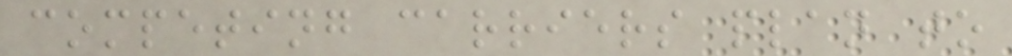competing carriers plan to
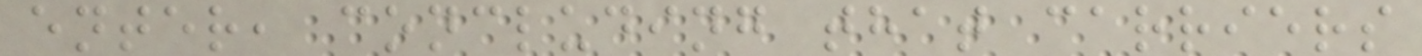enter, concluding that carriers
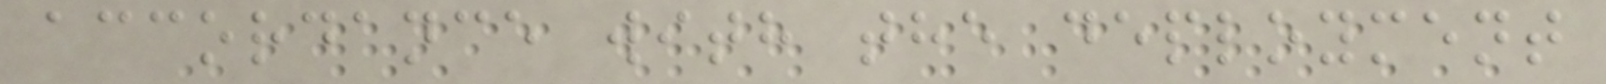accordance with the deployment
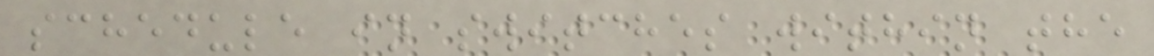schedule in switches within the
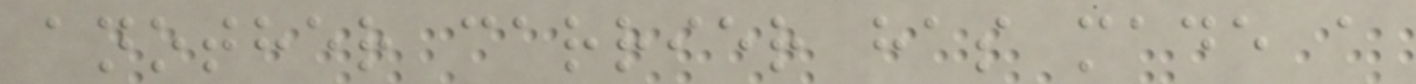another carrier has made a
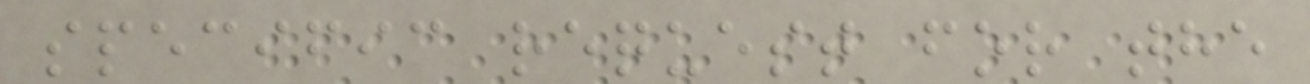specific request for the
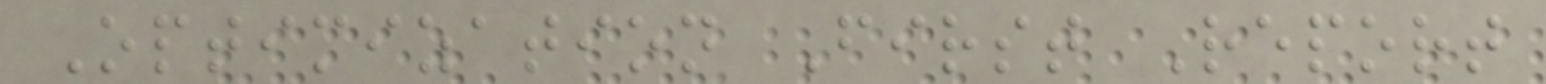Optimization First Report
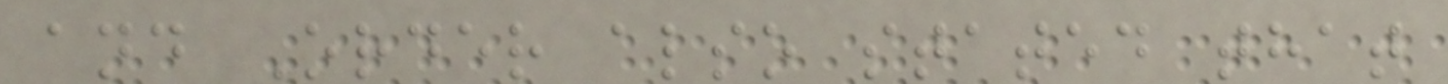and Order also stated that
